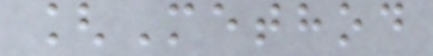[Method
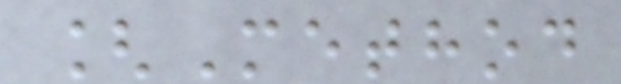[Method
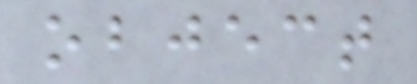object
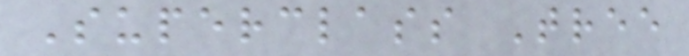Superclass Tree
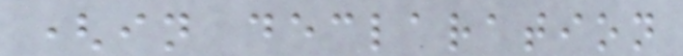(in declaration
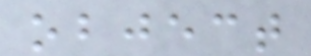object
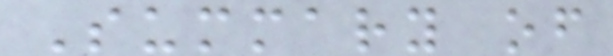Summary of
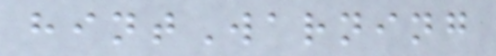hintWarning
